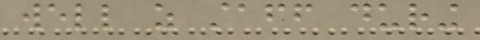well as staff during
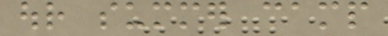our summer camp
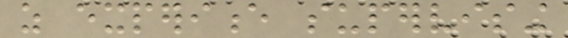as experience supervising
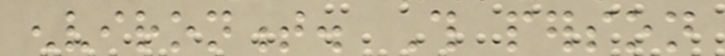environment. This person
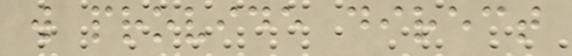will provide direct
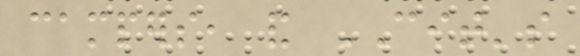campers, and CIT's
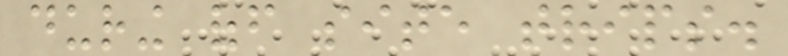during off site trips.
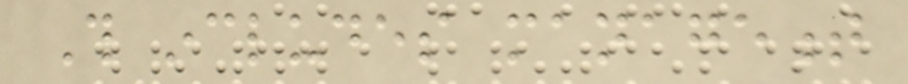This includes management
